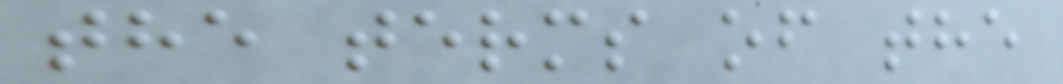the terms of the
